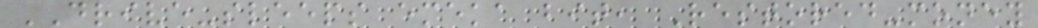DRIVE-sleeps emeka bit, Restored-money
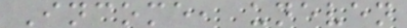Income, uneven
